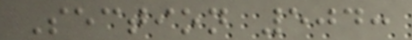Section 504:
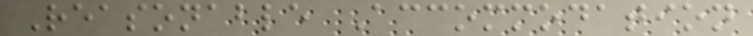Reasonable Accommodation
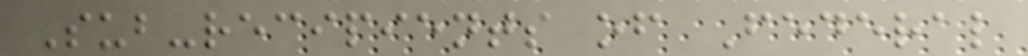Sub-recipients of Federal
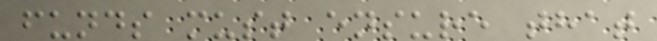funds must ensure that
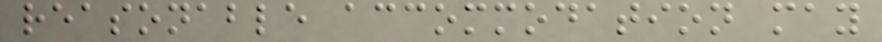reasonable accommodation may
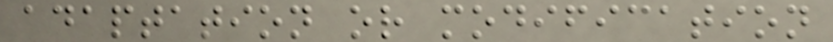adaptation or modification
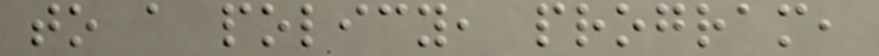to a policy, program,
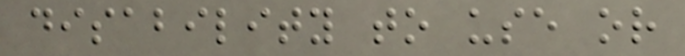disability to use or
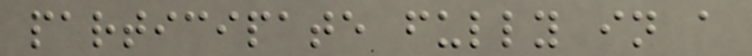participate fully in a
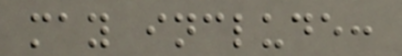may include:
